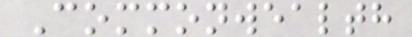Commonwealth
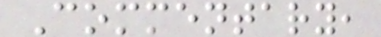Commentary,
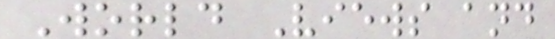World Views and
